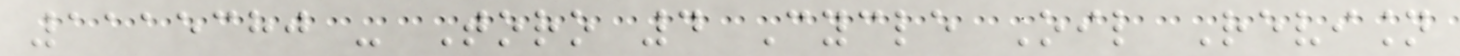1115380 - Toro 4 Cycle Oil Revision
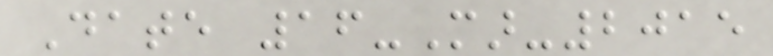Date 16-Mar-2015
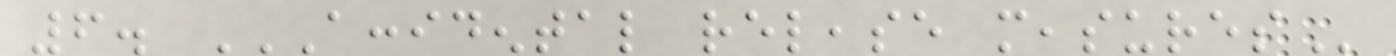6. ACCIDENTAL RELEASE MEASURES
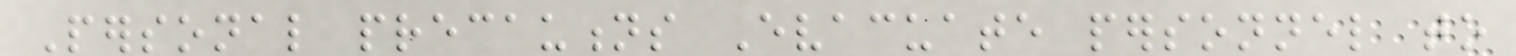Personal precautions Evacuate personnel to
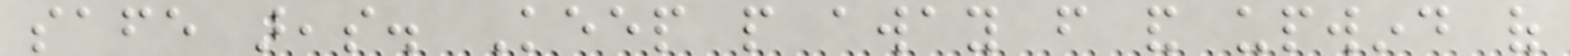safe areas. Keep people away from and upwind of
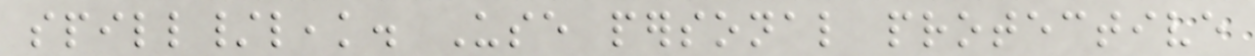spill/leak. Use personal protective
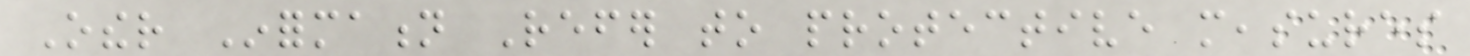Other Information Refer to protective measures
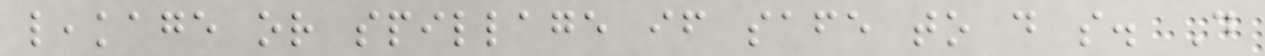leakage or spillage if safe to do so. Do
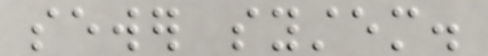sewer system.
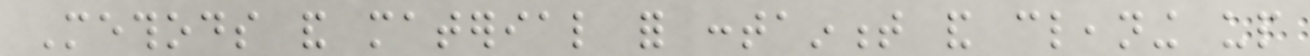Methods and material for containment and cleaning up
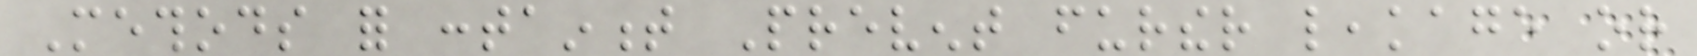Methods for containment Prevent further leakage or
